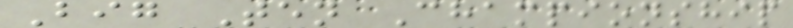Big Ten Championship
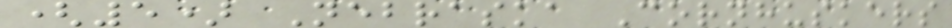(5) Nebraska Cornhuskers
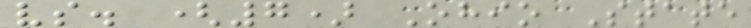vs. (7) Ohio State
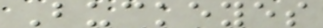Buckeyes
